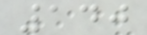140
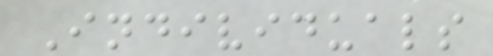Individuals
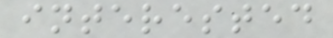interested
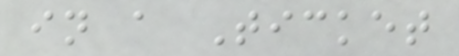in a Ticket
